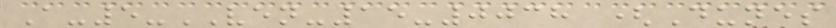A-5-VEN-15-0038 (Dunes
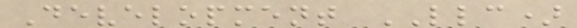Development LLC)
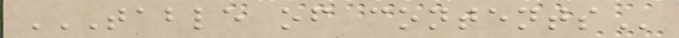TABLE OF CONTENTS
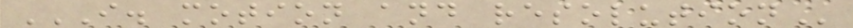I. MOTION AND RESOLUTION
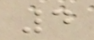4
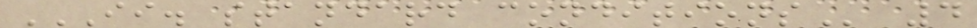II. STANDARD CONDITIONS 4
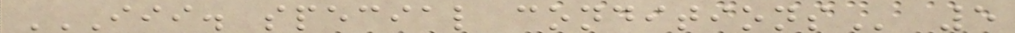III. SPECIAL CONDITIONS 5
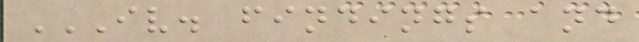IV. FINDINGS AND
